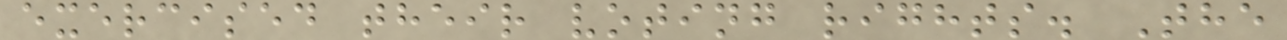exercised their voting rights. The
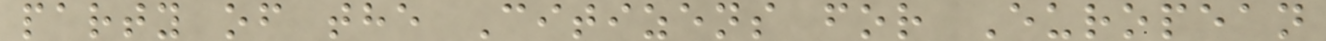party of the Citizens for European
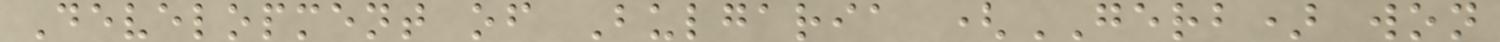Development of Bulgaria (GERB) won
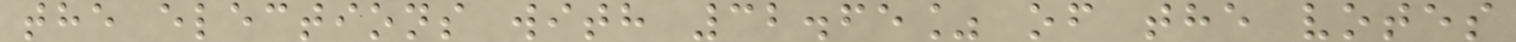the elections with 32.65% of the votes
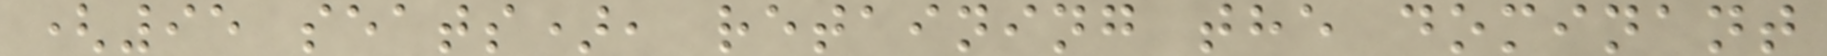(95 seats), retaining the dominant
